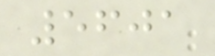5601
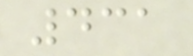431
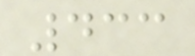433
